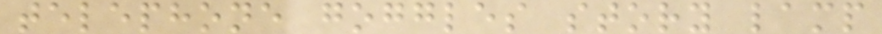telephone goggles story lamp
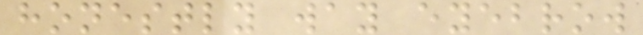honestly way eyebrow
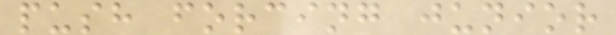push forcing junior
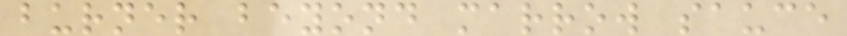burner beyond marrow sauce
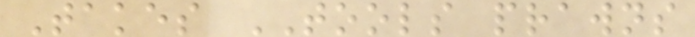Takes TOOLS prawns
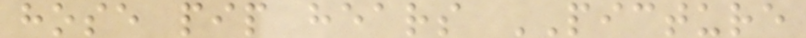hose pip hears PICTURE
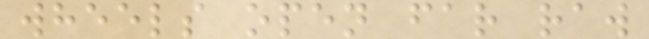wheels open far raw
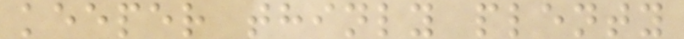keeper thinly plenty
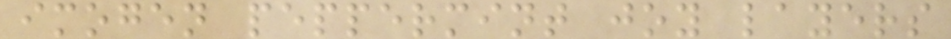imogen peppermint joy layers
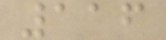116
